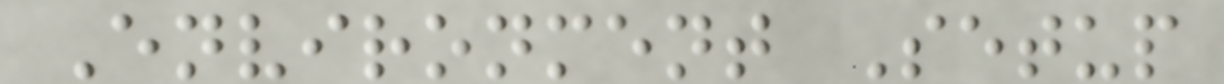Environment Setup
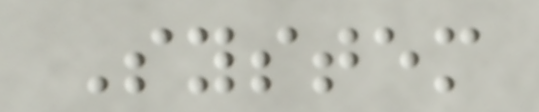System
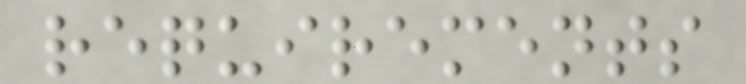requirements
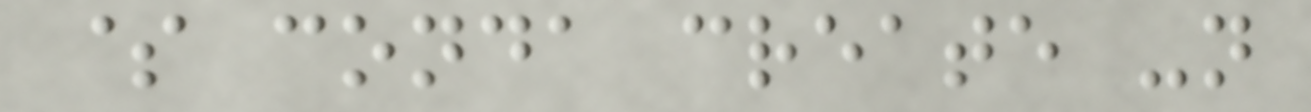$ conda create -n
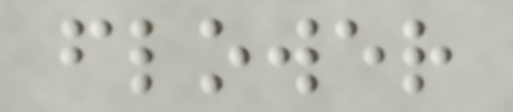flower
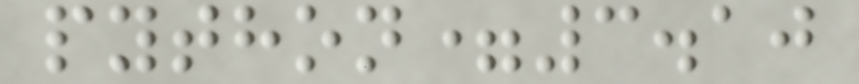python=3.10
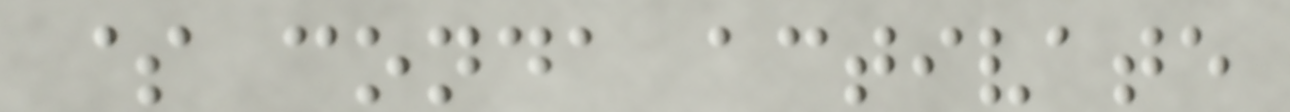$ conda activate
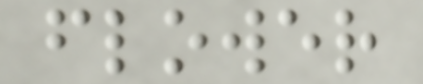flower
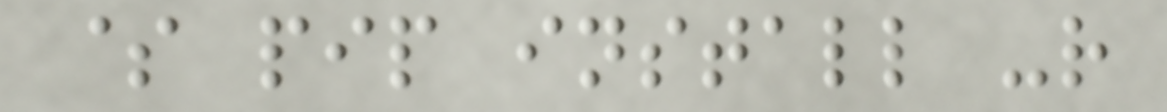$ pip install -r
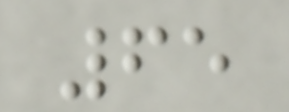65
